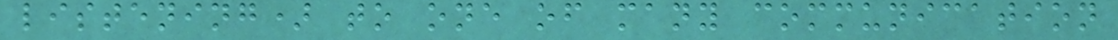listening) to one of many communication
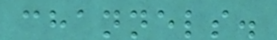channels.
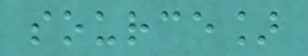source]
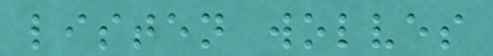listen wolves
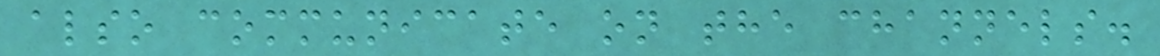also communicate on the channels.
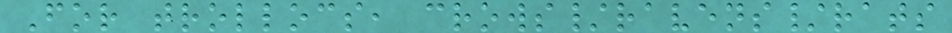For trollocs, crows/ravens/rats
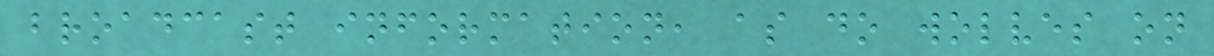broadcast information, as do wolves on
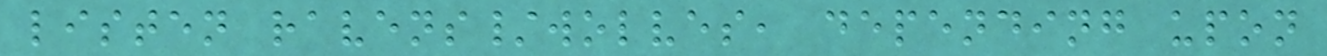listen ravens/wolves, depending upon
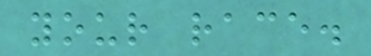your race.
